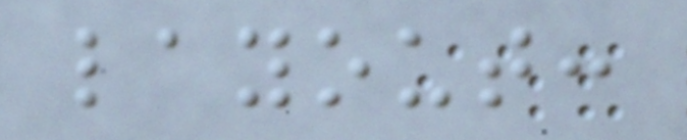layout:
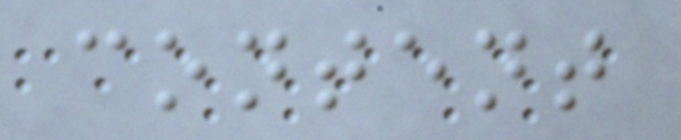content
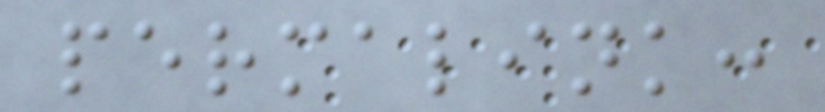permalink:
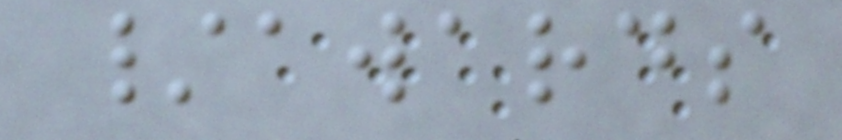/awards
